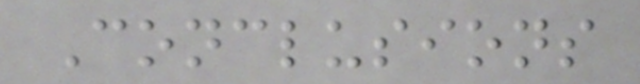Conclusions
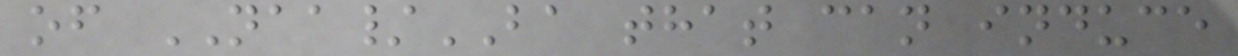of NAA/BA that can induce
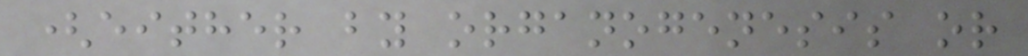(either by organogenesis or
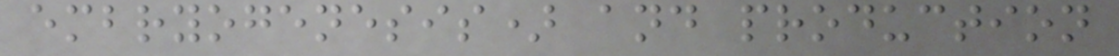embryogenesis) and production
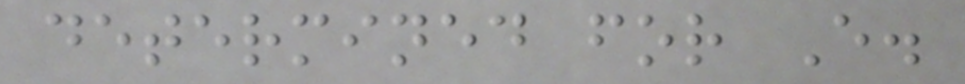determined for E.
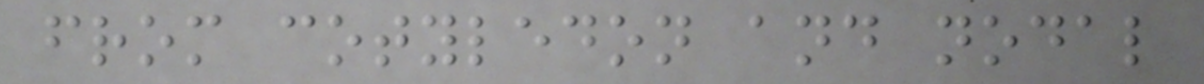from cotyledon and nodal
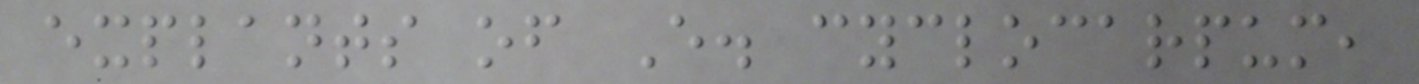explants of E. cyclocarpum,
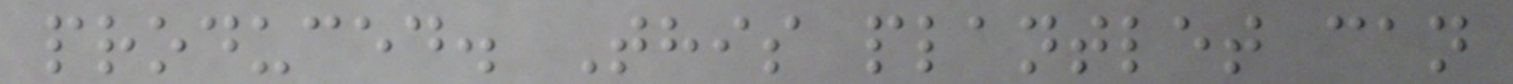produced. This plantlet can
